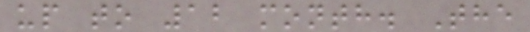up to 12 month. The
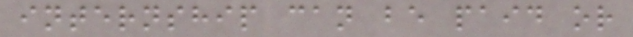internship can be paid or
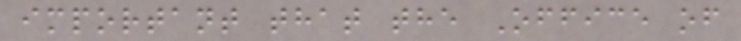important that the Office of
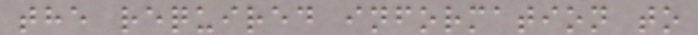the required information to
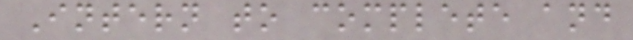Intern to complete and
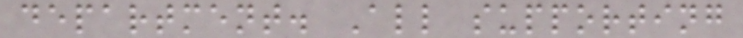department. All supporting
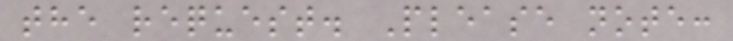the request. Please note:
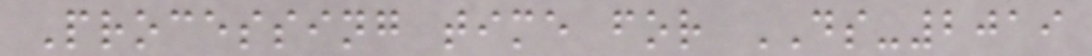Processing time for DS-2019
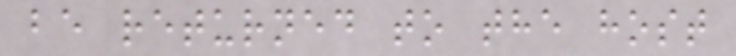be returned to the host
